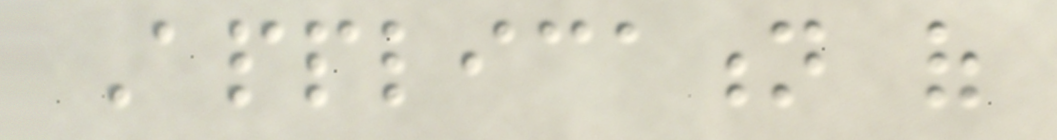Application of
